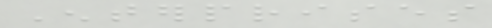Enterprises
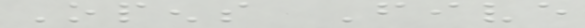Opens Five
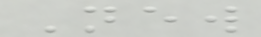New
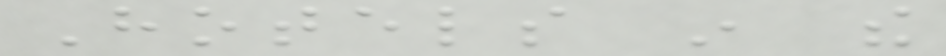Hotels in the
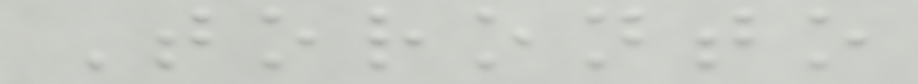Toronto
